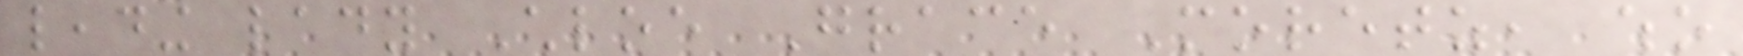leading lady Chloe Grace Moretz, who
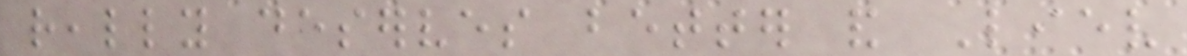really deserves better and Liev
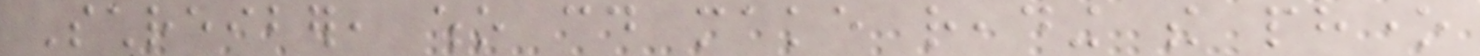Schreiber, who could make reading the phone
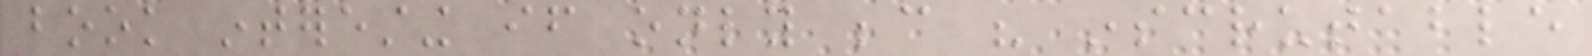book interesting if only because his inscrutable
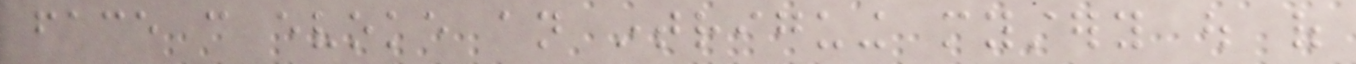face can evoke an intriguing mystery out of
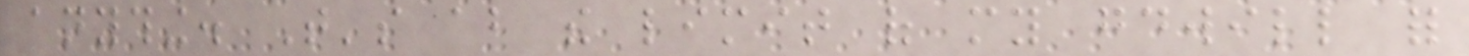anything. That's about the limit of my goodwill for
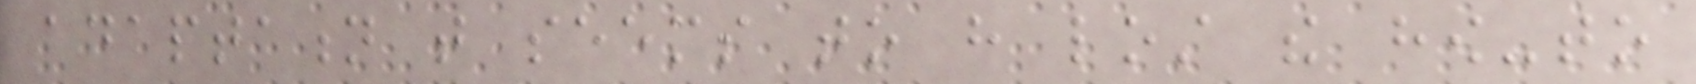adaptation that seems to have lost the how-to
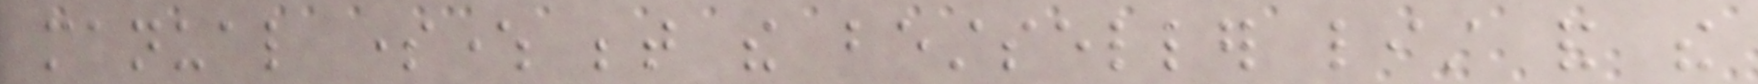manual somewhere between the bestseller list and the
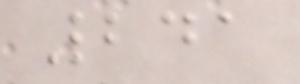241
